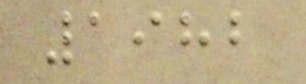1982
